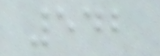542
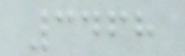3468
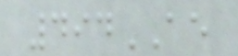494AE
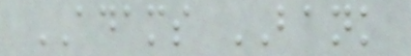ADAMS BANK
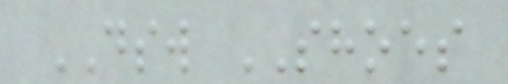DSW SHOES
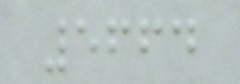5664
